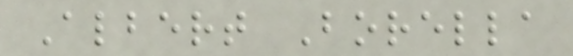Albert Borella
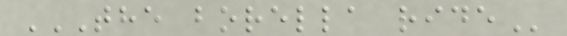THE BORELLA RIDE
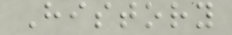History
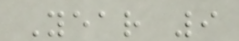Year 9
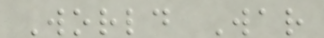World War
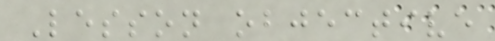Lesson objective
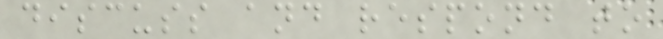discuss and respond to
